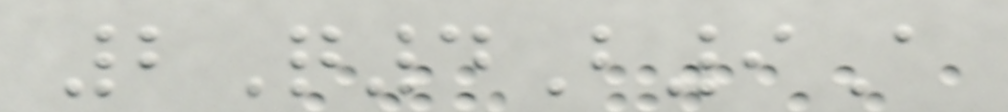2Q4B9A
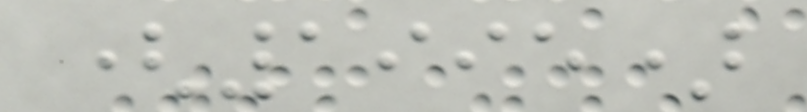(1995)
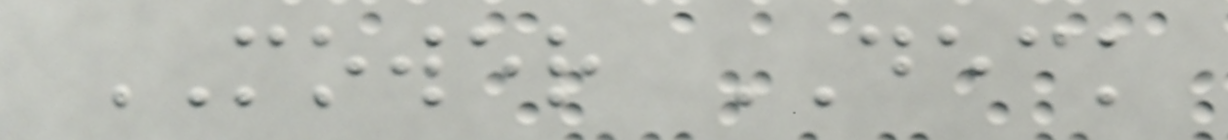MOWER DECK
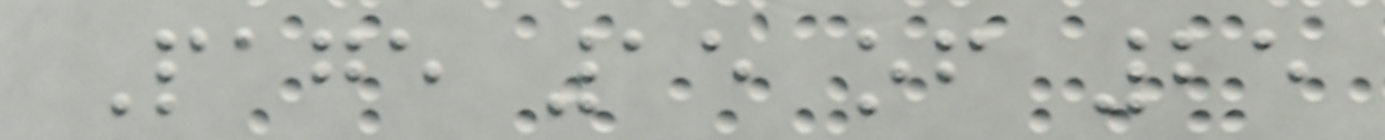Page 15 of 25
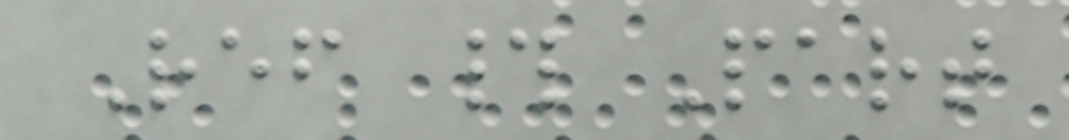Ref # Part
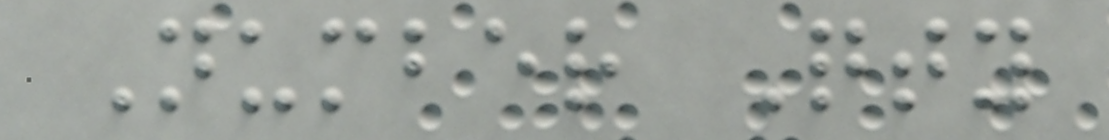Number Qty
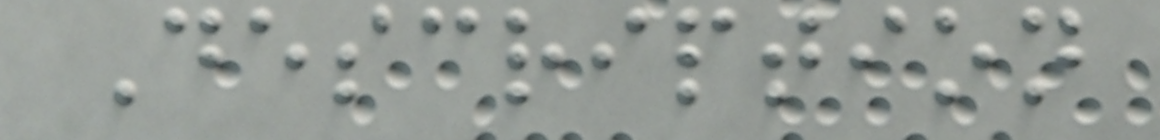Description
